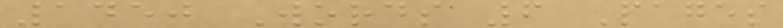1450 Words 6 Pages
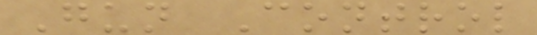Gun Control
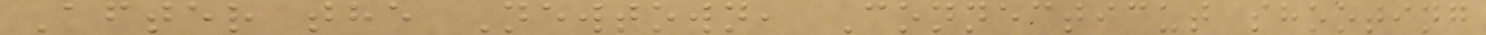After the Newtown, Connecticut shooting
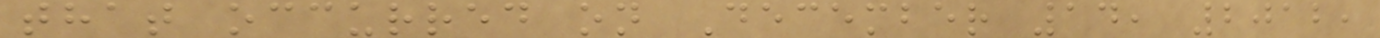that occurred on December 14, 2012,
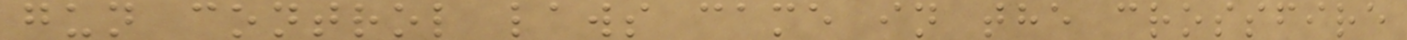gun control laws came in the crossfire
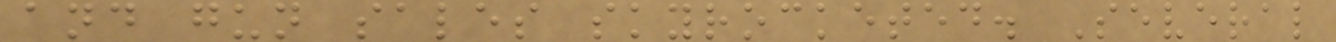and gun sales skyrocketed. Several
